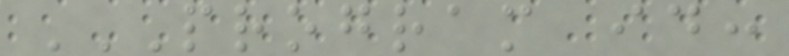PROGRAM ID:
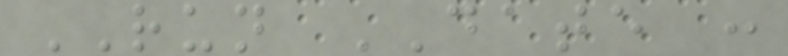RUN DATE :
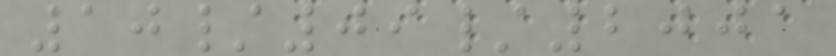10/09/2001
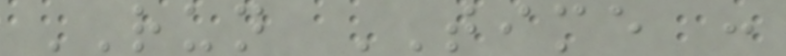RUN TIME :
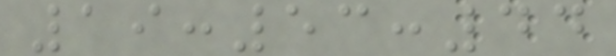19:53:44
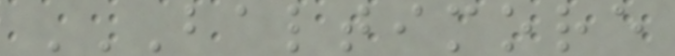BALTIMORE
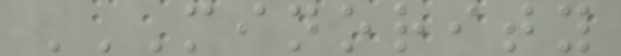MINORITY
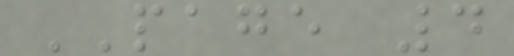PAGE 4
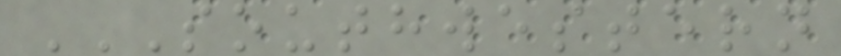SOUTHWESTERN
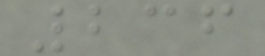236
